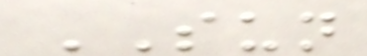SUN
